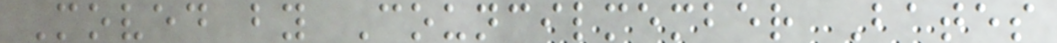Moved by Councilmember Bates
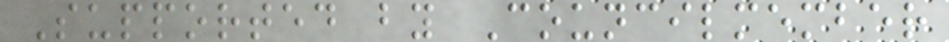Supported by Councilmember
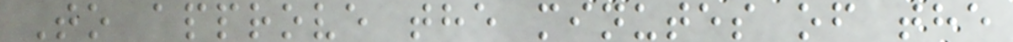To approve the minutes of the
